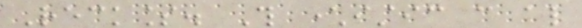Reckless. This characteristic can also
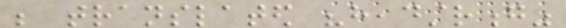be translated "headstrong"
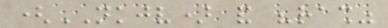(NKJV) and "rash"
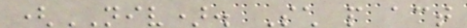(NIV). Such people act
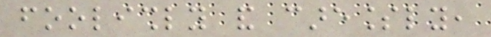foolishly and carelessly,
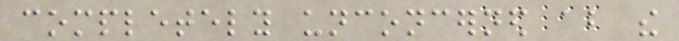completely unconcerned about the
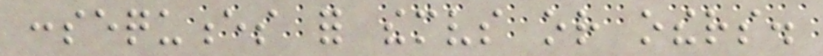consequences for themselves or others.
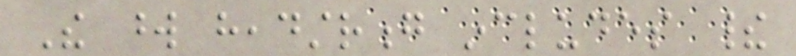The word headstrong includes their
